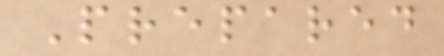Prepared
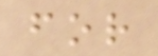for
